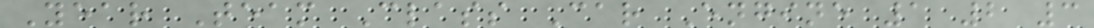Year Team Class Car Engine 1 2 3
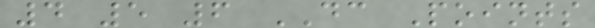4 5 6 DC Points
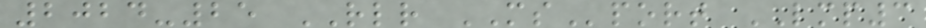2024-25 RLR MSport LMP3
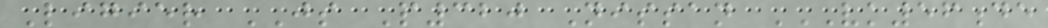Ligier JS P320 Nissan VK56DE
